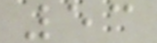53
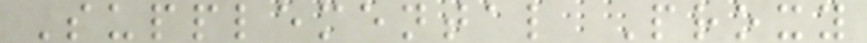Supplemental Proxy
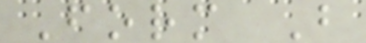Form B
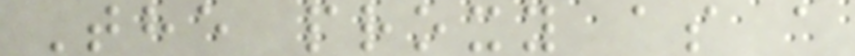The proxy as a
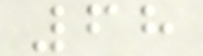68
